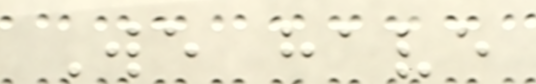We have
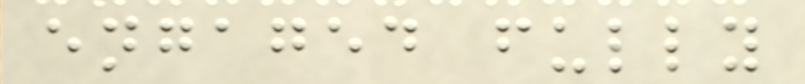engaged fully
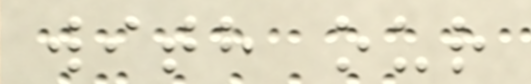with our
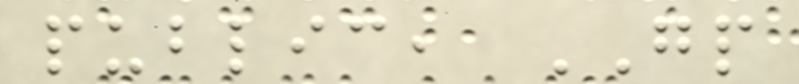public, GP
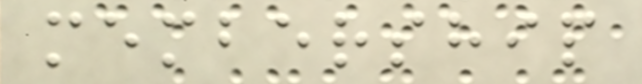membership
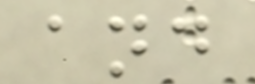and
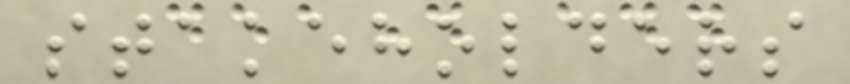stakeholders
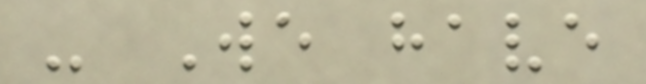- We have
